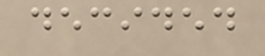decided
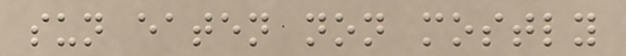sun eaten non mostly
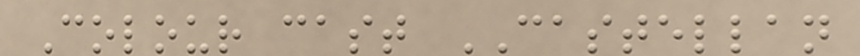Colour cast CASTELLAN
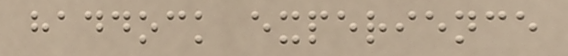haddock experience
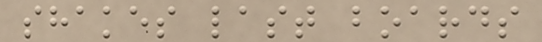shakes last boards
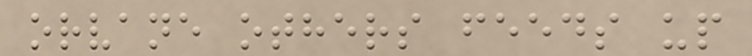orvane others feeds up
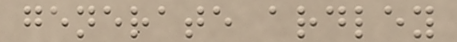generate ardley
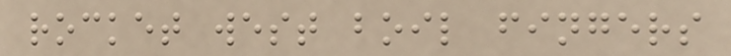rocket west boil fingers
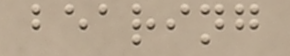bearing
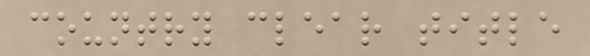country clear title
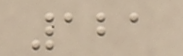121
